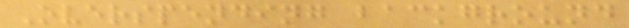Overspending background
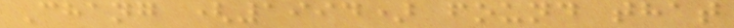Chang (1994) found that
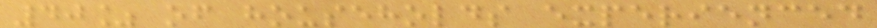40% of households experienced
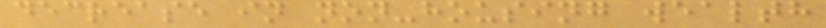decrease in non-housing wealth
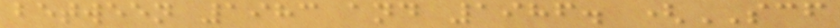between 1983 and 1986. (SCF
